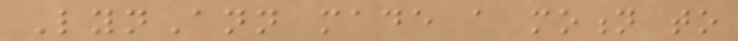LynAnn made a motion to
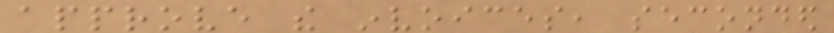approve the invoices, seconded
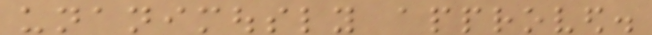unanimously approved.
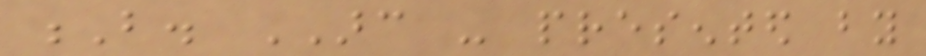B. ARC - presented by
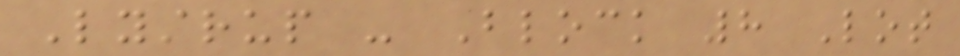Lystrup - Block 8 Lot
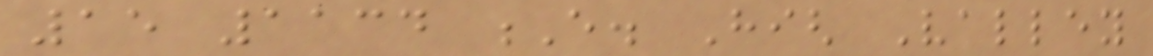15 1134 E. High Valley
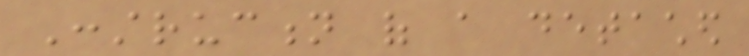Construction of a detached
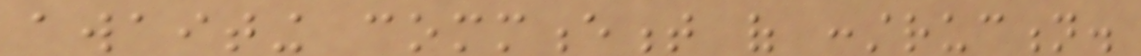awaiting commencement of construction.
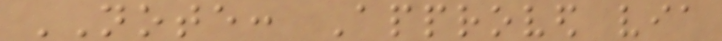NOTE: Approved via
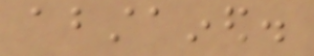abstained.
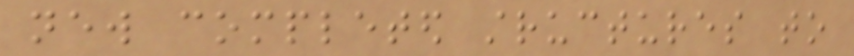new completed structures to
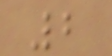2
